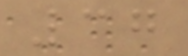37
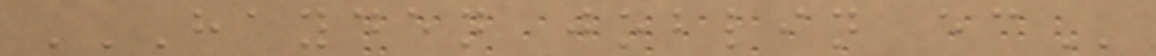HAYDEN JOBLIN EC
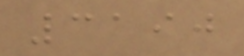3190
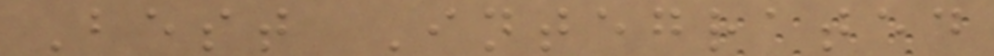Best Integrated
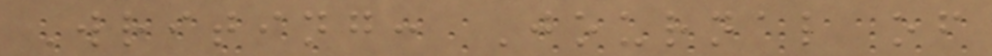Writing: Journal of
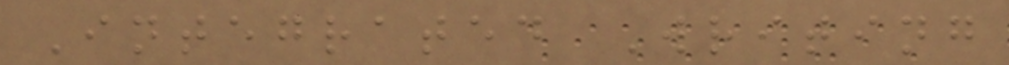Integrated Writing
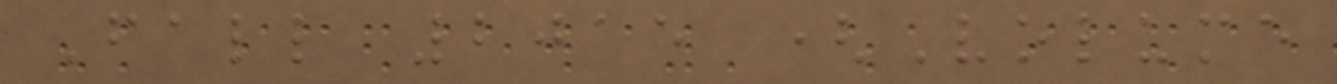Fall 2015 (Volume
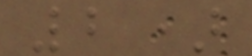2)
